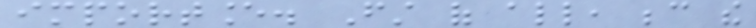importance. First of all, because the
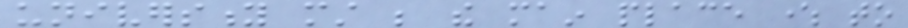university must be the main place where to
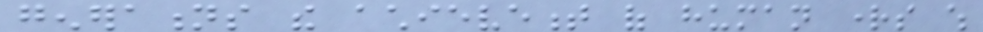generations the achievement of human rights which
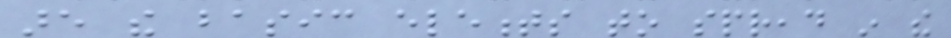are the basic elements to spread in the
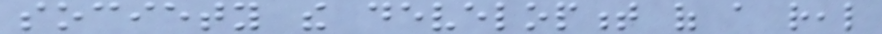society the development of a real
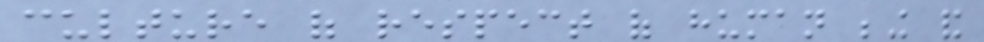culture of respect of human being and
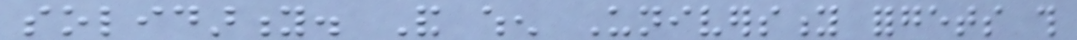solidarity. And when University forgets this
